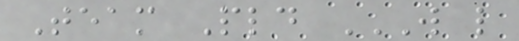Team Pld W L
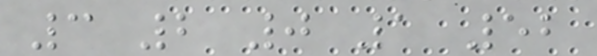3 2 0 1 52
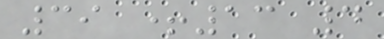39 +13 4
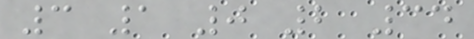3 1 0 2 34
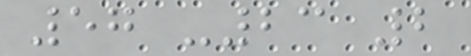57 -23 2
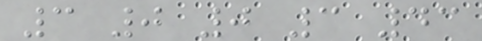3 0 0 3 43
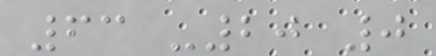63 -20 0
